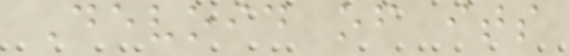Devoid of its
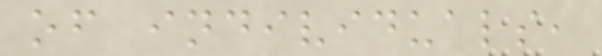of individuals,
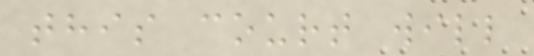this court will
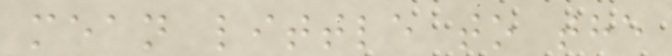mean little to the
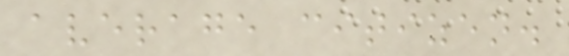average citizen.
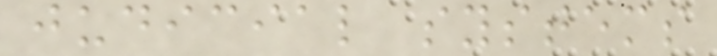judicial systems
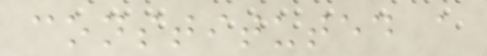constituted a
